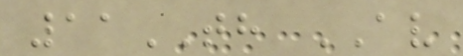11TH AV
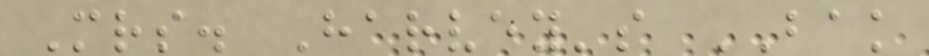Mrs. Harvey's BAK
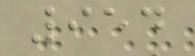954
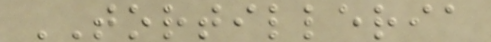TORTILLERIA
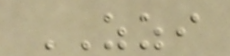ZZI
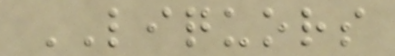LIQUORS
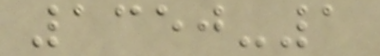1350-1
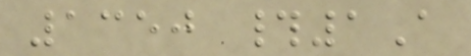1350 #1A
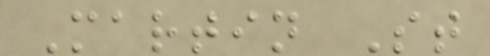Martin St
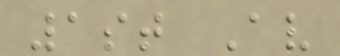1st Av
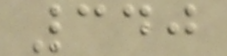340
